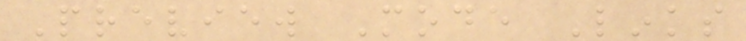Preview Mode Links
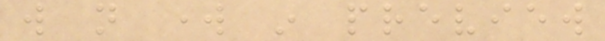will not work in preview
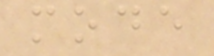mode
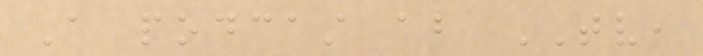A podcast about TV,
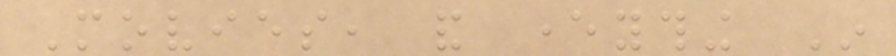Movies, and everything In
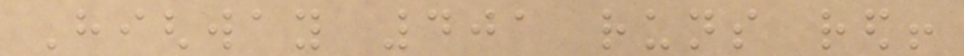Highway 401 runs red!
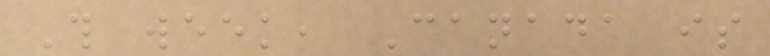This week, Canada is
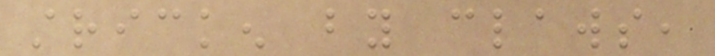stricken by claws,
